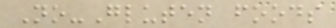No-Gluten foods
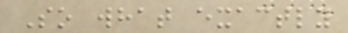So what exactly
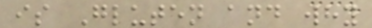is Gluten and why
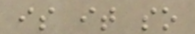is it so
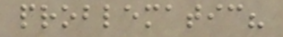problematic?
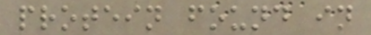protein found in
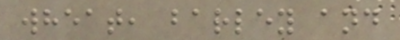wheat, barley and
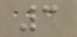3
